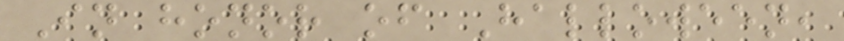In honor of Halloween,
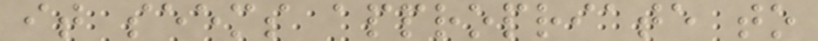it seems appropriate to
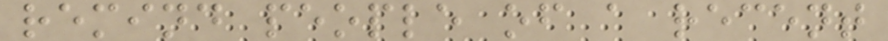remind people of a recent
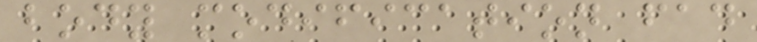body modification fad
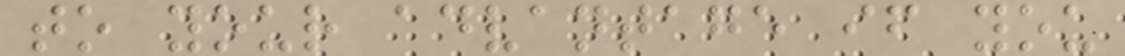to your advantage if you
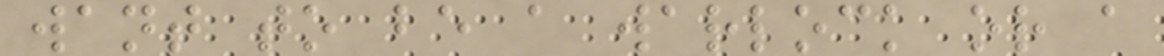want to be a warlock or a
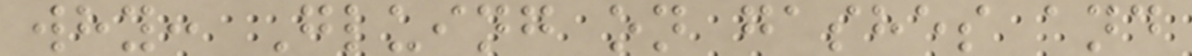why: Gluing on gashes and
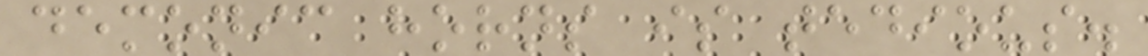demonic horns is tedious.
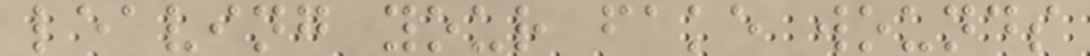leaving your fake wounds
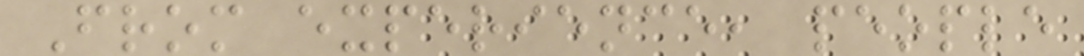From experience, people
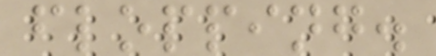flopping.
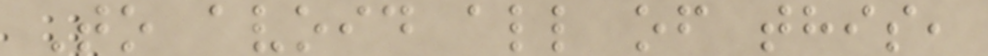To avoid all of this,
